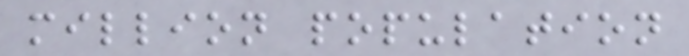million population
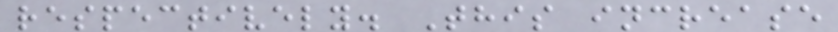respectively. This increase
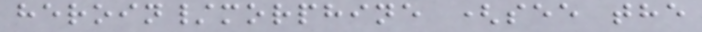heroin/morphine (see the
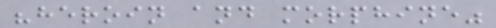"heroin and morphine"
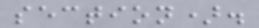section).
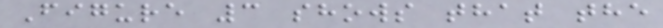Figure 3 shows that the
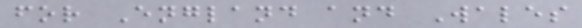for England and Wales
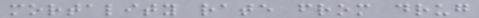mortality rate from drug
